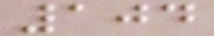104
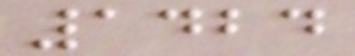1424
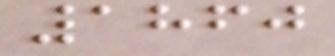1860
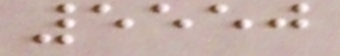5550
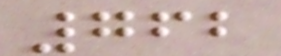762
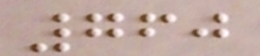760
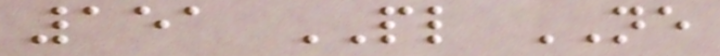151 PL NE
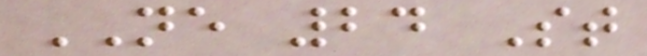NE 24 St
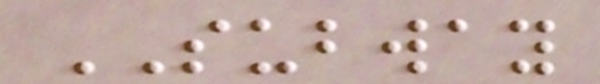SUBWAY
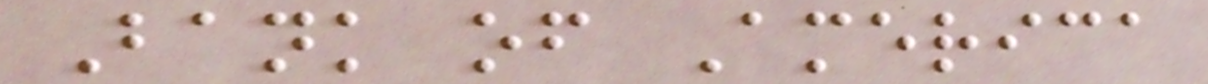Bank of America
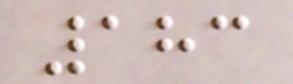183
